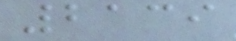2139
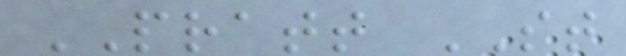PRATT ST
